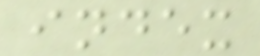index
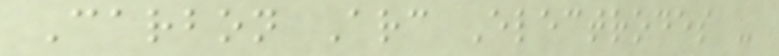Carbon Arc Electrodes -
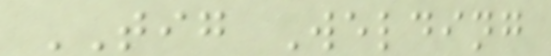TIG Welding
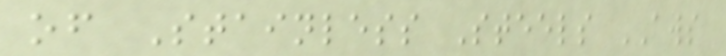of Stainless Steels AWS
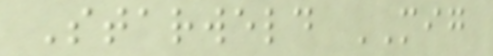Starweld MIG
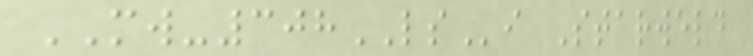MW-308LSi Starweld
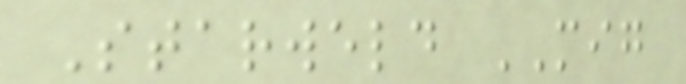Starweld MIG
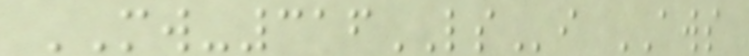MW-316LSi AWS
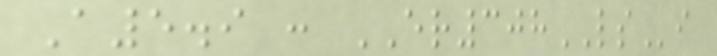A5.9 : ER308LSi
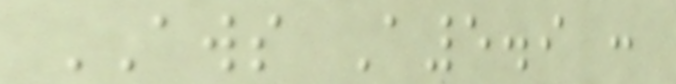AWS A5.9 :
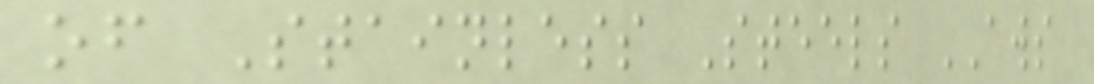of Stainless Steels AWS
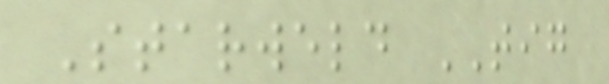Starweld TIG
